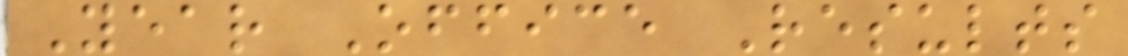Year Office Results
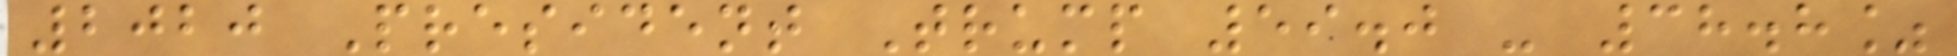2020 President Trump 59.0 - 38.8%
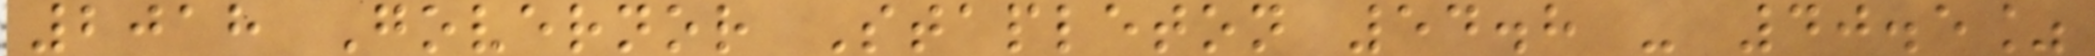2018 Governor Stapleton 54.8 - 40.5%
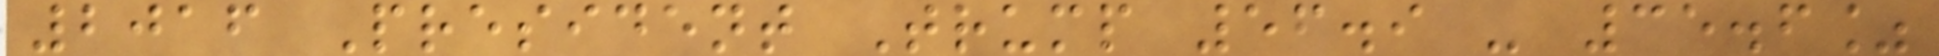2016 President Trump 56.9 - 35.6%
